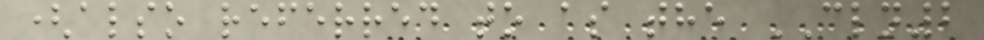(also referred to as the CLN2
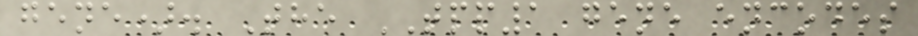gene). The TPP1 gene encodes
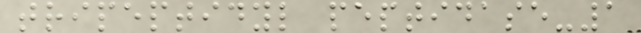tripeptidyl peptidase-1
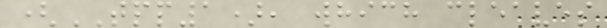(TPP1), which cleaves
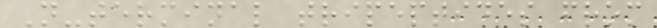N-terminal tripeptides from
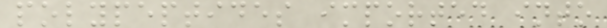polypeptides imported into
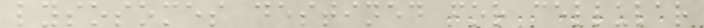lysosomes destined for cellular
